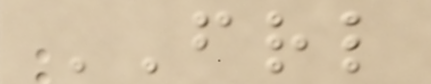FRL
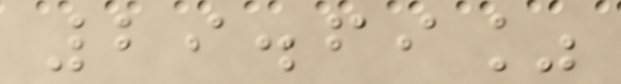29.69%
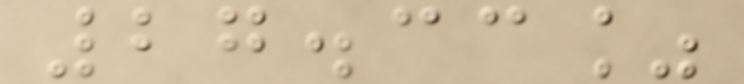27.33%
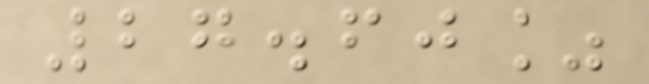27.60%
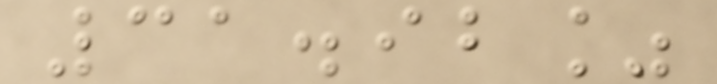31.92%
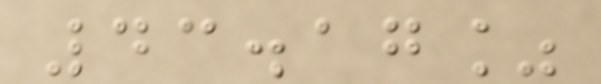43.17%
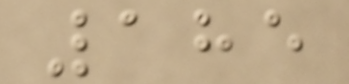185
